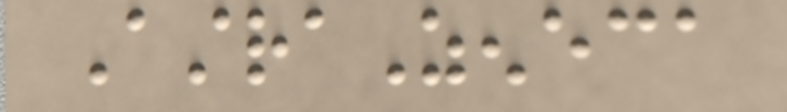AstraZeneca
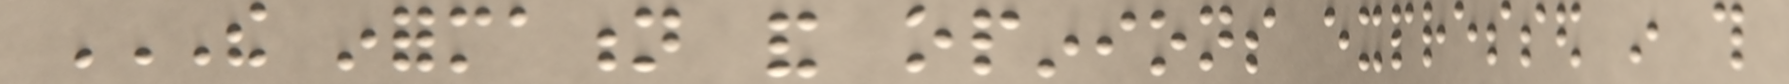THE INFORMATION AND OPINIONS EXPRESSED IN THIS
